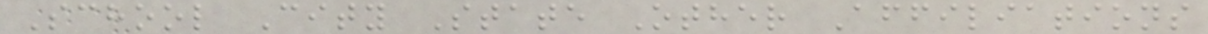School City State Other Affiliations
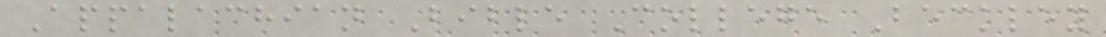Appalachian Bible College Beckley
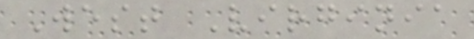West Virginia
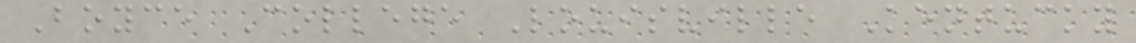Boyce College Louisville Kentucky
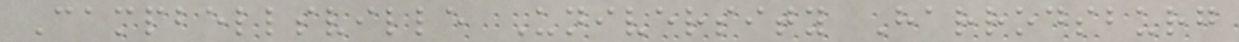Campbellsville University Harrodsburg
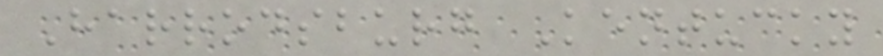Harrodsburg Kentucky
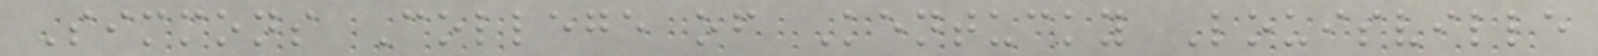Simmons College of Kentucky Louisville
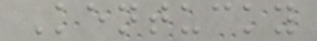Kentucky
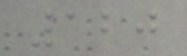120
